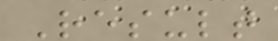Result
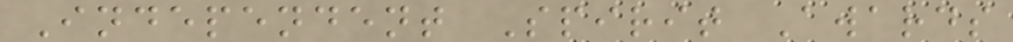Independent Spirit Awards
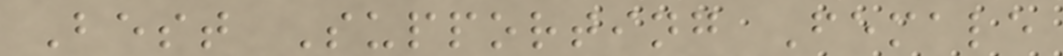Best Supporting Female
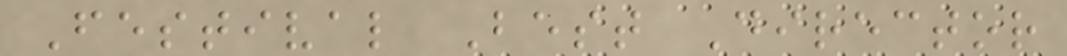Festival Best Director
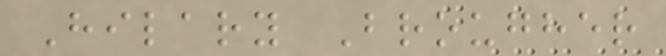Hilary Brougher
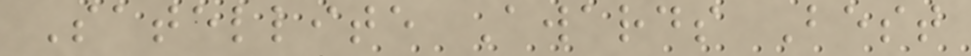Satellite Awards Best
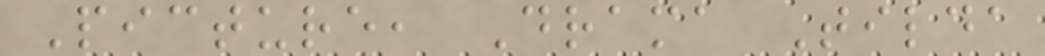Picture, Drama Tilda
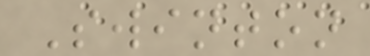Swinton
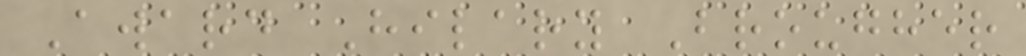Award Hilary Brougher
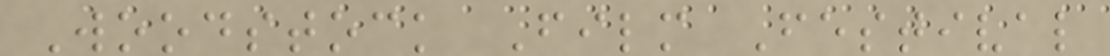Woodstock Film Festival
